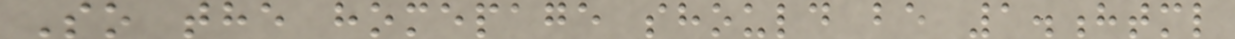So the homepage should be 1.html
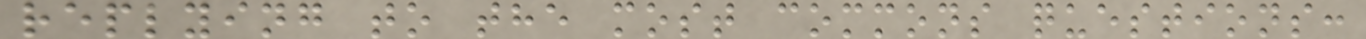replying to the most commons questions:
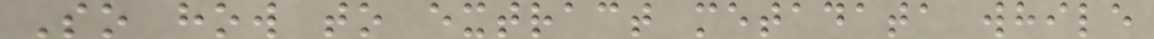So how to extract metadata while
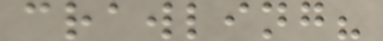crawling?
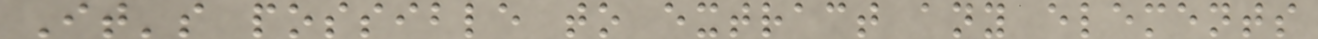It's possible to extract any elements
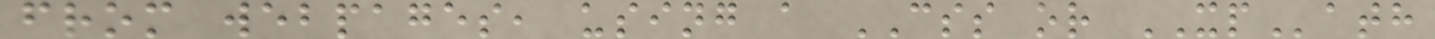from webpages, using a CSS or XPath
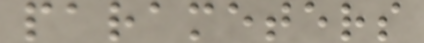parameters
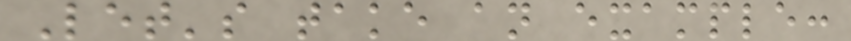Let's take an example:
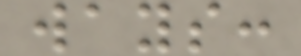ways:
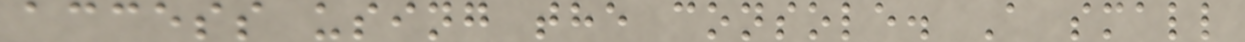access using the console. A small
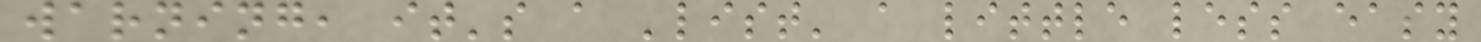warning, it's a 'list' a little less easy
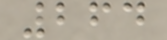264
